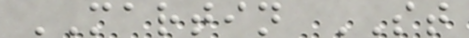MARTIN ST
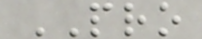PRO
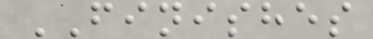FINISHES
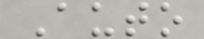Auto
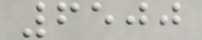6500
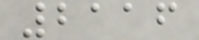2116
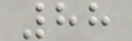88
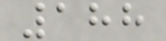188
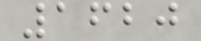1620
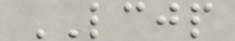LCJP
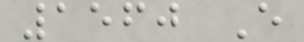1560 E
